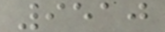9510
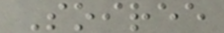Soiree
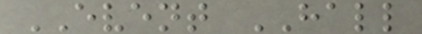EVENT HALL
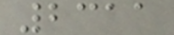2311
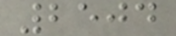2504
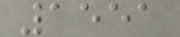1551
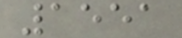1551
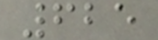625
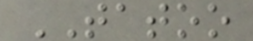TATOO
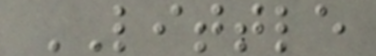LITTLE
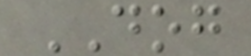DOG
